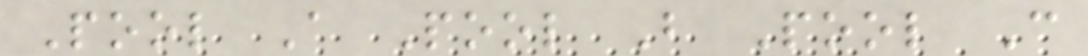Pool A Pool B Pool C
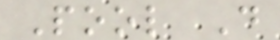Pool D
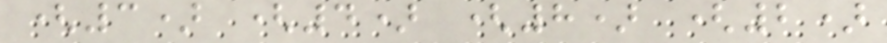(3) (4) (8) (2)
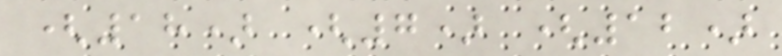(18) (7) (12)
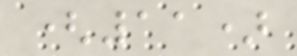(11)
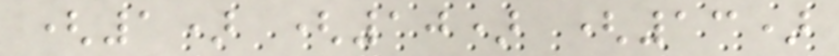(1) (10) (13)
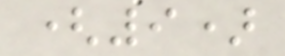(9)
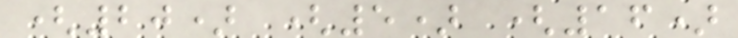(20) (5) (16)
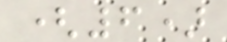(6)
